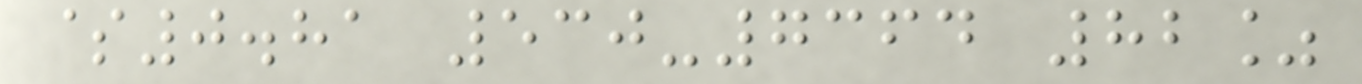$0.81 530-7364 82%
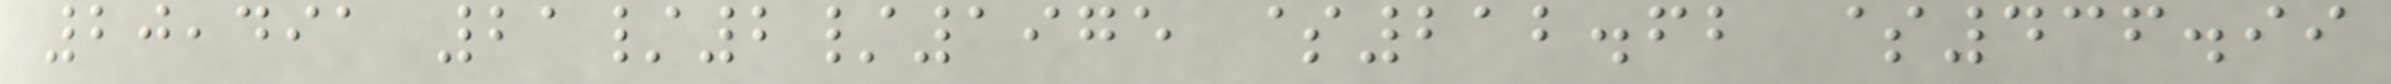20,491 21/2/1975 $212.62 $436.99
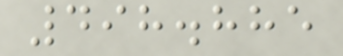498.885
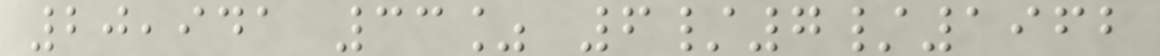20,941 33% 6/7/1962
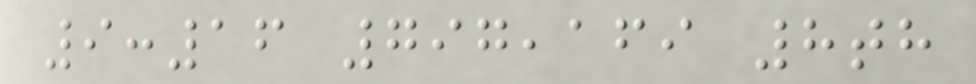9:16 797,169 8th
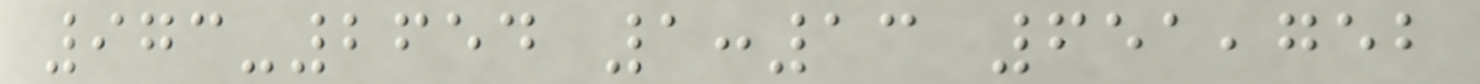973-2654 1:13 651,752
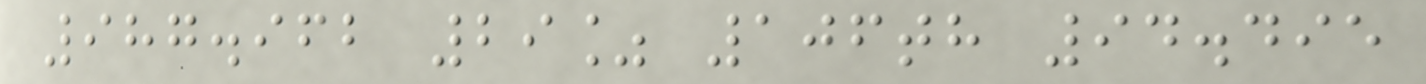987.962 29% 106th 94.495
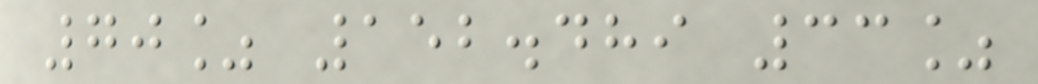70% 152.489 33%
